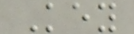Key
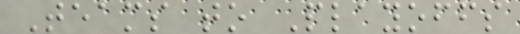Teams to Playoffs
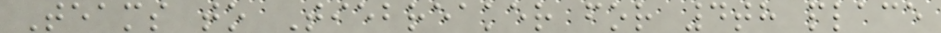Teams to Tiebreaker for 4th place
